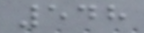548
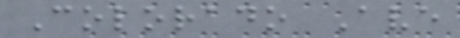Colorado Ave
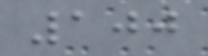100
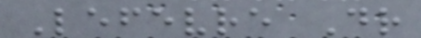Lefevre Dr
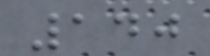140
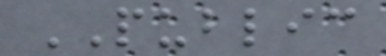PUBLIC
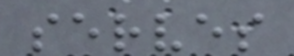serves
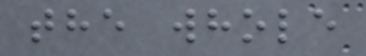the whole
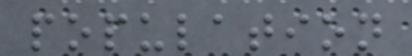population
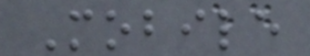Mobile
